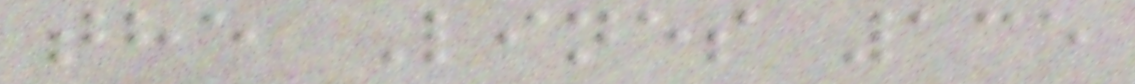the Lines 135
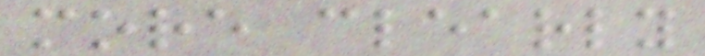more clearly
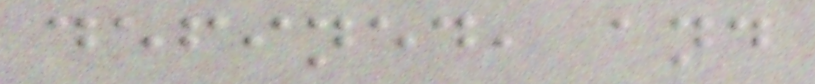defined, and
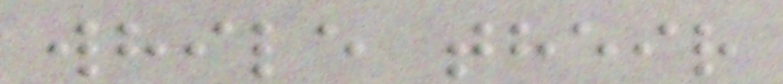while their
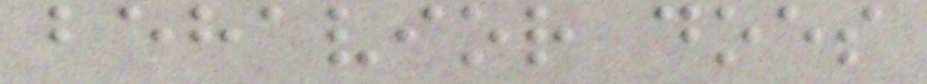behavior does
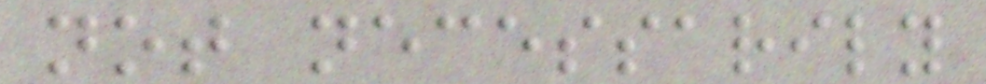not necessarily
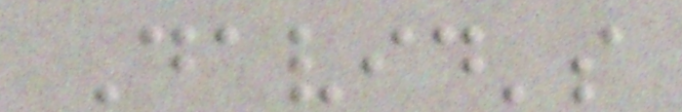David's
